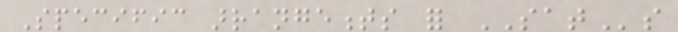Specific arrangements for SATs
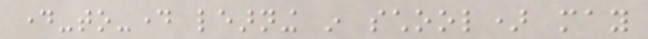day-to-day learning in school) may
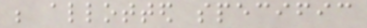be allotted specific
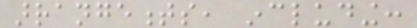arrangements, including:
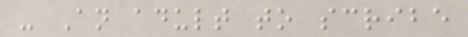- An adult to scribe
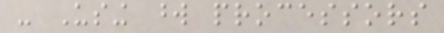- Using word processors
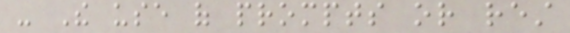- The use of prompts or rest
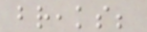breaks;
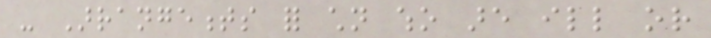- Arrangements for children who are ill or
